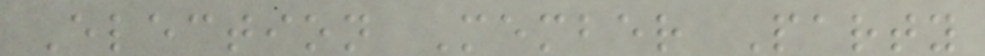Election Member Party
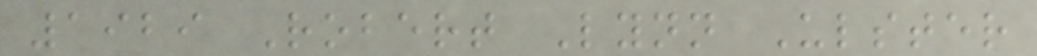1929 Robert Lynn Ulster
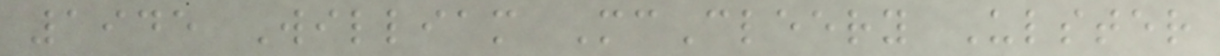1945 William McCleery Ulster
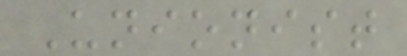Unionist
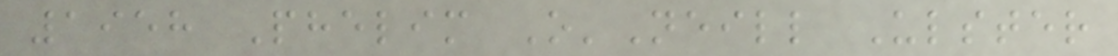1958 Phelim O'Neill Ulster
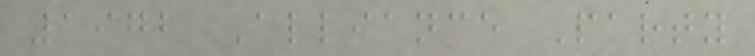1972 Alliance Party
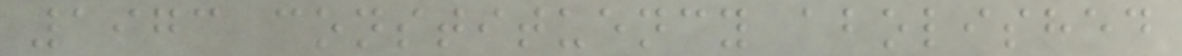1973 constituency abolished
